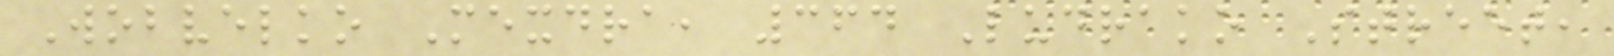Wobvelko Mexdra, 364 Ludrako Street,
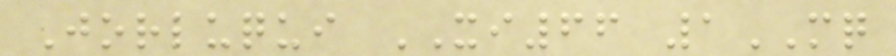Jorluqui XI66 1MQ
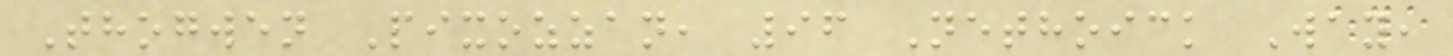Thogwen Pixozzan, 96 Nethoick Way,
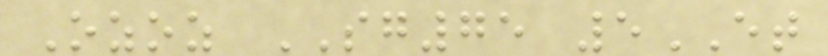Ozoz SG75 5ET
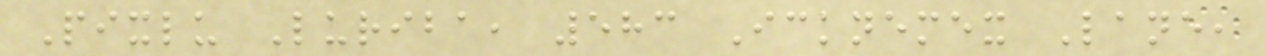Pixlu Luriba, 583 Icknemex Lane,
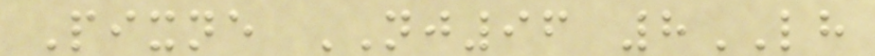Pixne NJ96 8LH
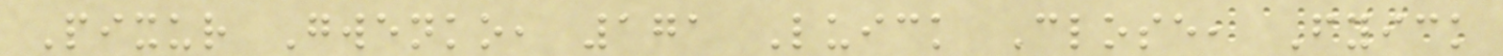Pixur Gwenko, 171 Luick Close, Fyick
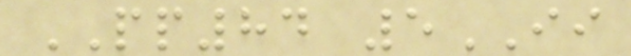PP84 5II
